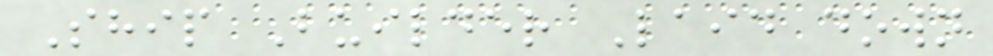Ship Builder Laid down
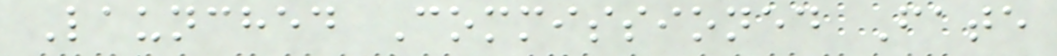Launched Commissioned Fate
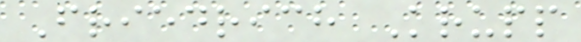Friedrich Krupp
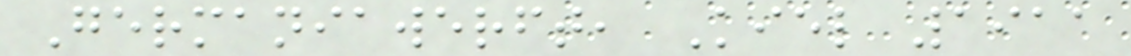Germaniawerft, Kiel 1911
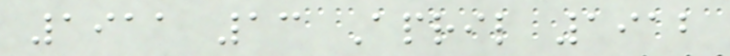1911 13 April 1912
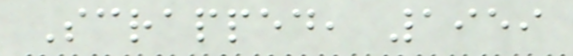Scrapped, 1959
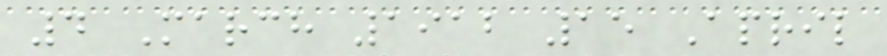4 March 1912 15 April
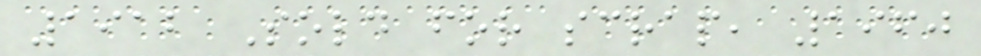1912 Sold for scrap, 1960
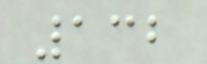132
